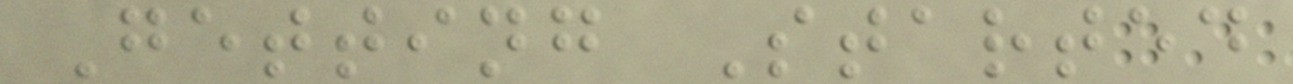Getting Started
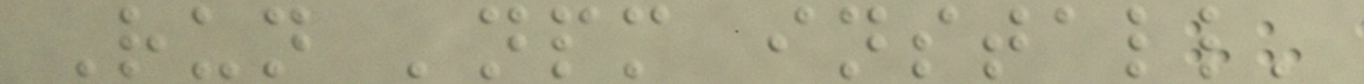Run 'npm install'
